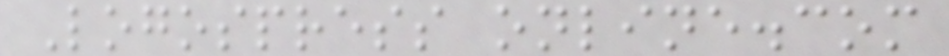Logospress online.com
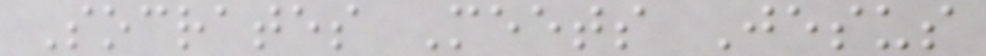Socrates Meets Jesus
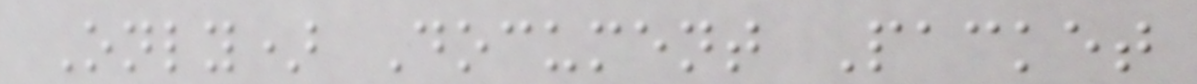Only) Document Packet
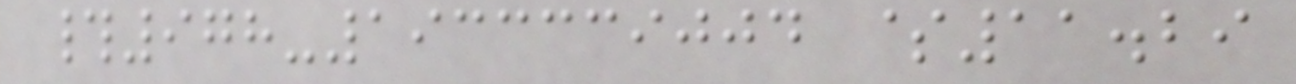#978-1933339004 $11.29
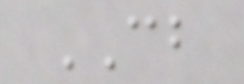CB
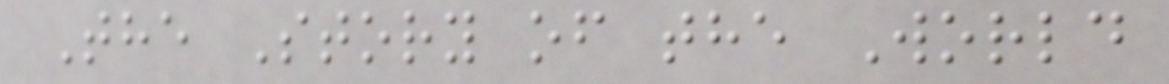The Story of the World
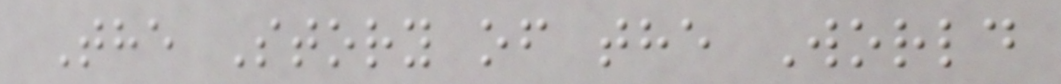The Story of the World
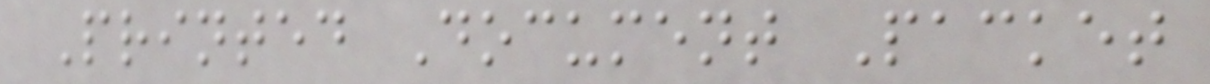Printed Document Packet
